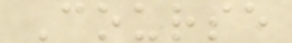Course
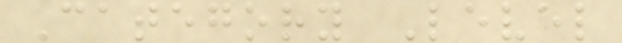Category Level
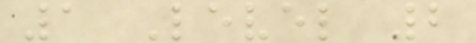1 Level 2
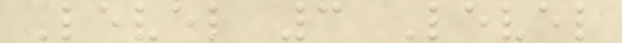Level 3 Level
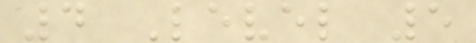4 Level 5
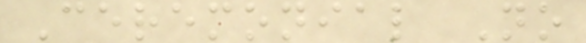Ceremonial No
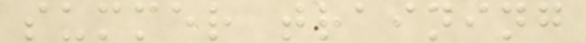summer training
